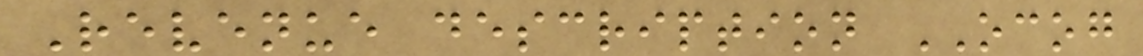Revenue description OCOG
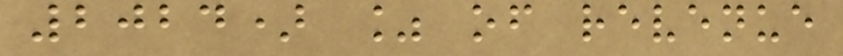2024) % of revenue
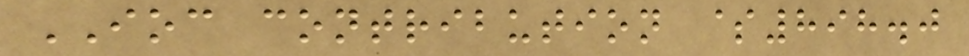IOC contribution $898.0
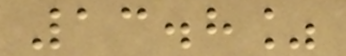13.8%
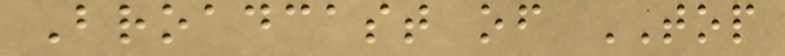Broadcast of TOP
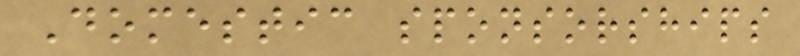Domestic sponsorships
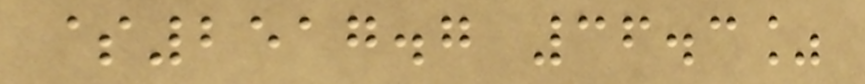$2517.7 36.3%
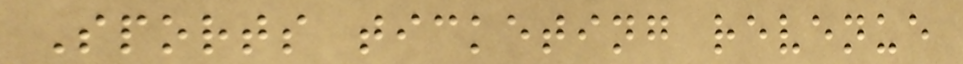Sports ticketing revenue
